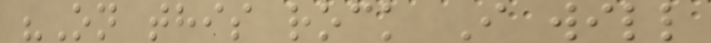"On this rock I will
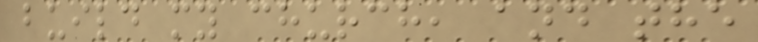build my church, and the
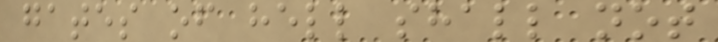gates of hell shall not
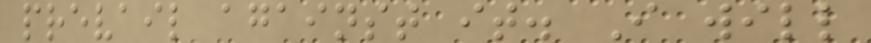prevail against it. I will
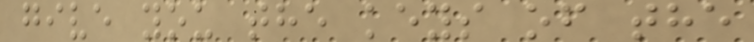give you the keys of the
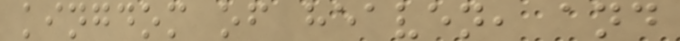kingdom of heaven, and
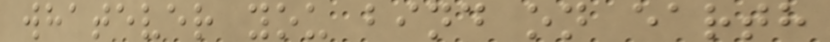whatever you bind on earth
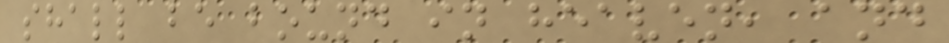shall be bound in heaven, and
